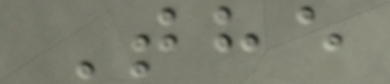The
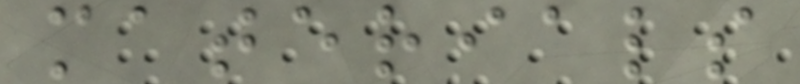materials
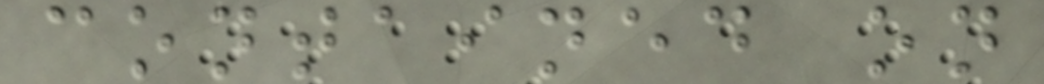contained on
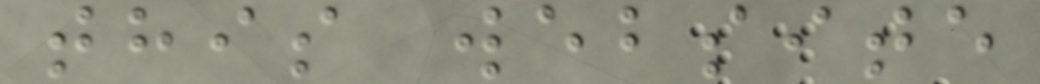this website
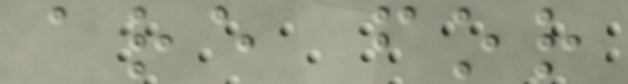are for
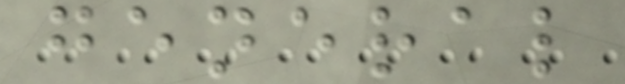general
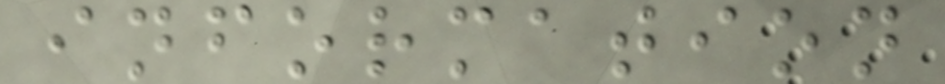information
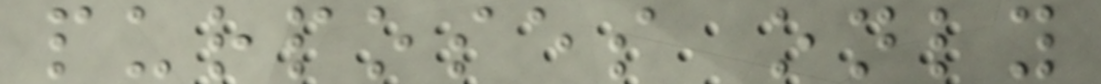purposes only
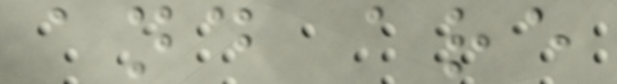and are
